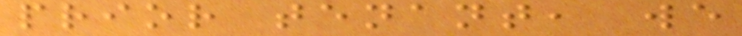prior tenant, we
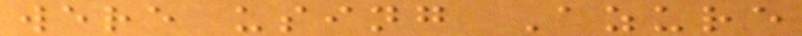were using Azure
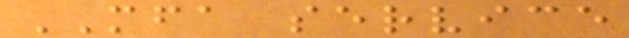MFA service
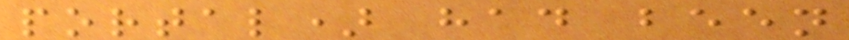portal) had been
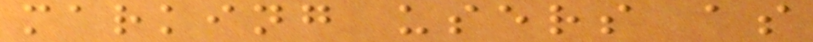marking users as
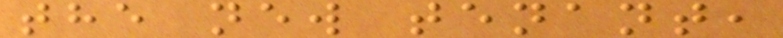the new tenant,
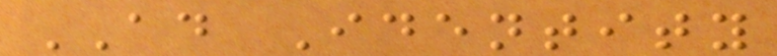AD Identity
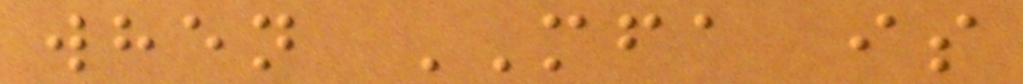when MFA is
